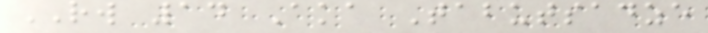RW 14 Aka Tabutsadze
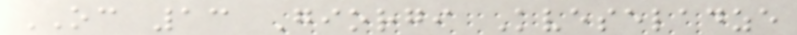OC 13 Giorgi Kveseladze
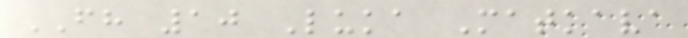FH 10 Luka Matkava
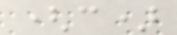(c)
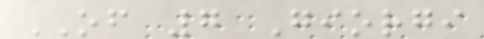OF 7 Giorgi
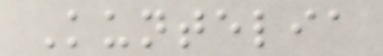Kuntelia
